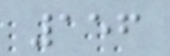156
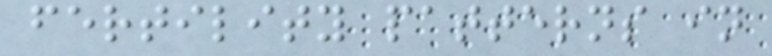fertility patterns in
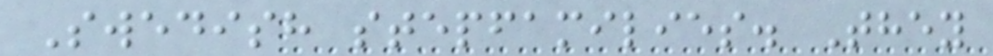Swedish stepfamilies. They
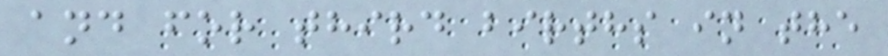and for third births in the
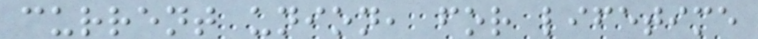current union, for lifetime
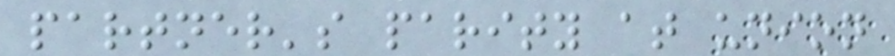partner's parity at union
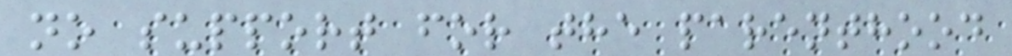no support for the parenthood
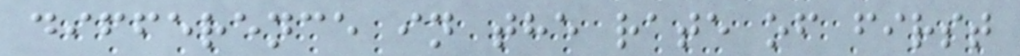difference in the rate of first
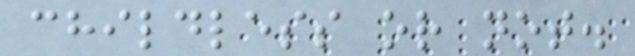childless or not.
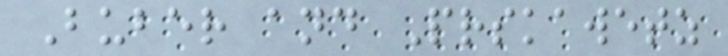Buber and Prskawetz
